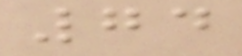74
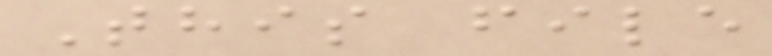This file
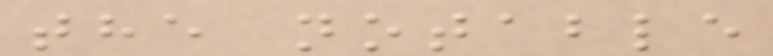the notable
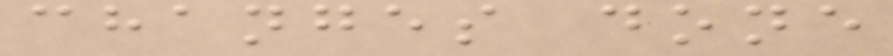changes done
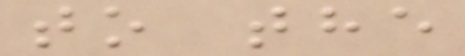to the
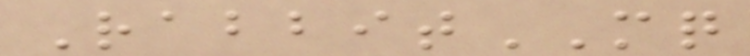RabbitMQ
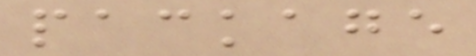package
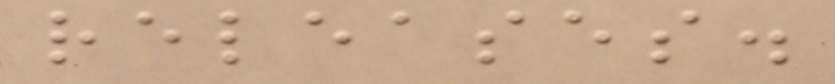releases.
